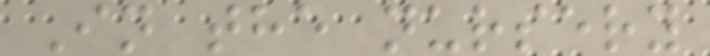In the nursery
